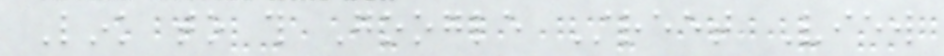Link to this Google Street View
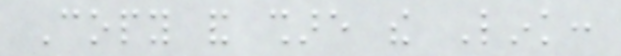Copy and share the Link:
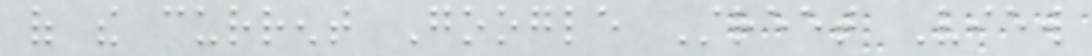of the current Google Street View
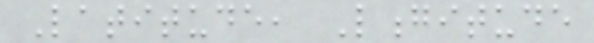Latitude, Longitude
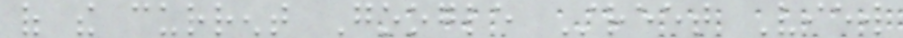of the current Google Street View
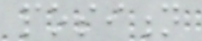position
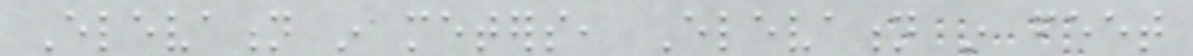Elevation in meters, Elevation in feet
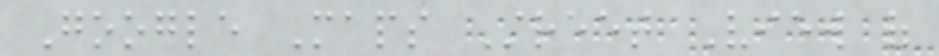Google Maps Street View of
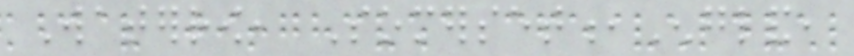Waterrow, Somerset,England,
